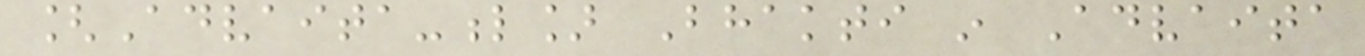[Advaita-l] Bhakti in Advaita
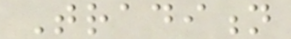Tradition
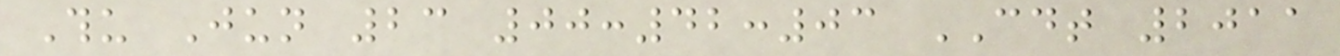Thu Jun 23 00:42:03 CDT 2011
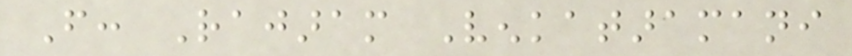From: Rajaram Venkataramani
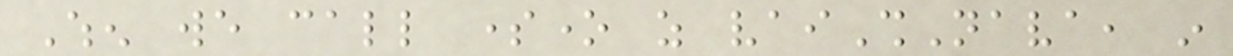When we call someone as vaiShNava, in
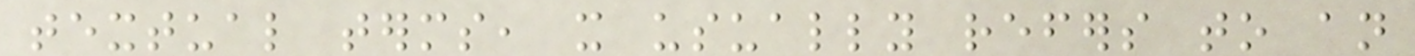textual terms, it usually refers to an
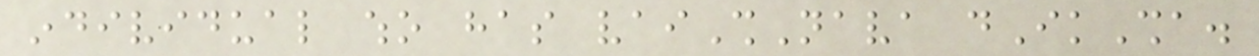individual who has vaiShNava dIkSha.
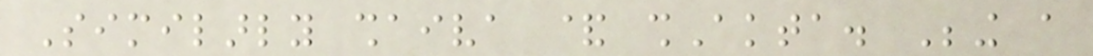Similarly shaiva & shAkta. Being a
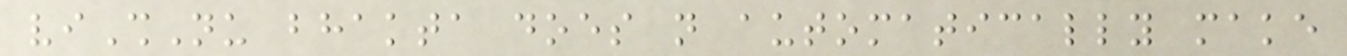viShNu bhakta does not automatically make
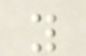you
